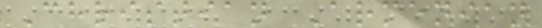Christian Armenian
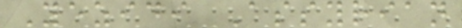Yezidi Assyrian
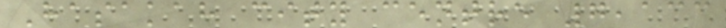Hasakah city centre 7,133
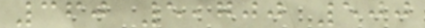360 5,700 500
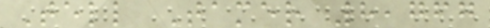Tell Tamer 8,767
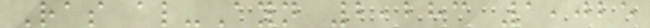Ras al-Ayn 2,283 1,025
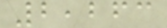2,263
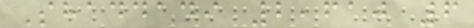Shaddadi 2,610 6
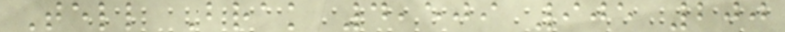Tell Brak 4,509 905 200
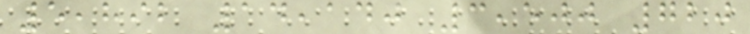5,892 14,140 3,500 720
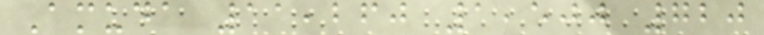Amuda 11,260 1,500 720
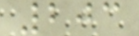203
